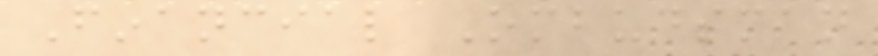Financial Ombudsman
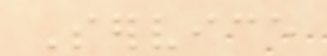Service
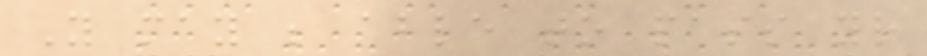You may be able to pass your
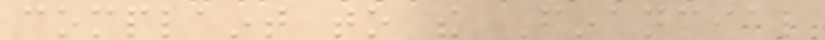complaint to the Financial
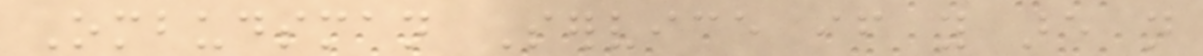Ombudsman Service if you are not
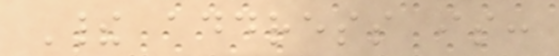Their address is:
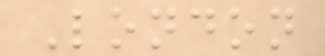London
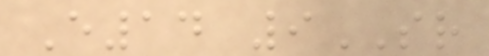E14 9SR
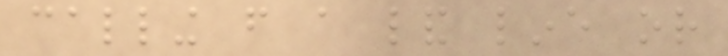calling from a land line or
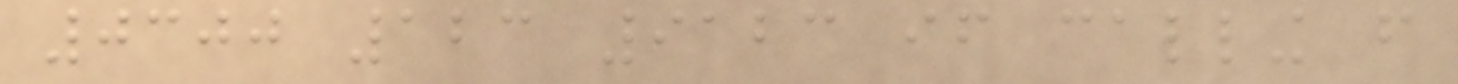0300 123 9123 if calling from
